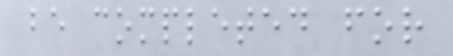be completed for
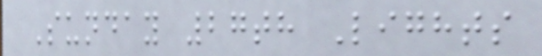Sunday 27th Lights
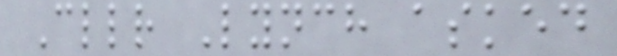Cllr Lynch asked
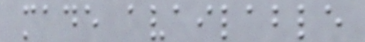made available
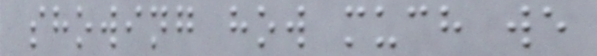showing how much we
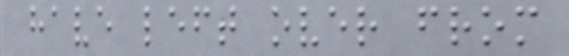have left over from
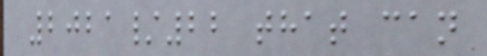2021/22 that can
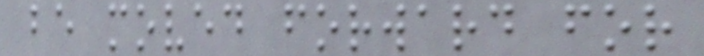be moved forward for
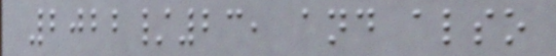2022/23, and also
